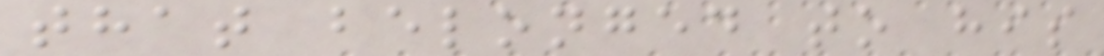that belonged to his
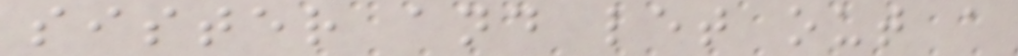sister and let out a
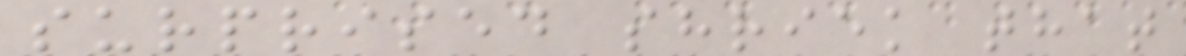surprised shriek that
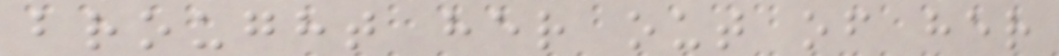brought her out of her
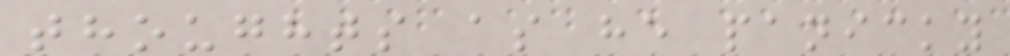thoughts as he panicky
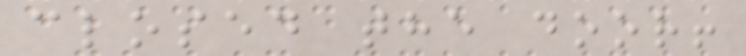closed the door!
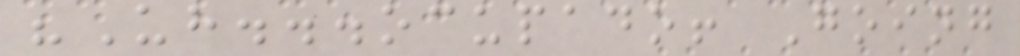"Uh...ocupado! Going
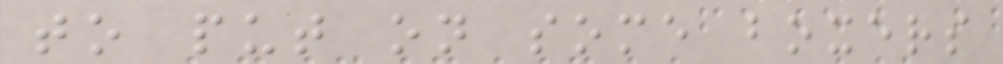to put on some boxers
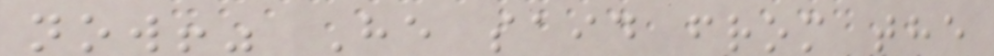now!" He said from the
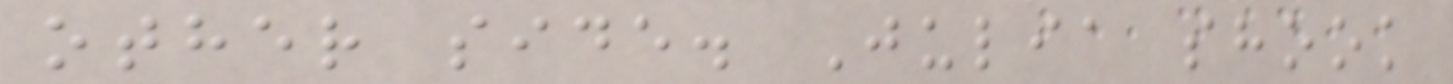other side. Julia shook
